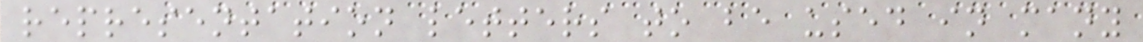representation letters to be used in many
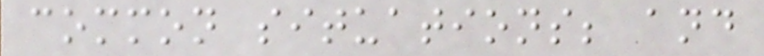common situations; and
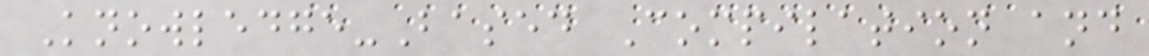Knowledge-Based Compilation and
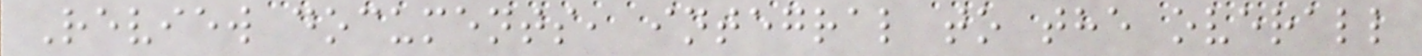Review documents, integral to the overall
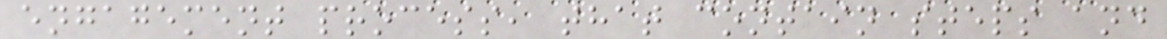engagement process, that contain steps and
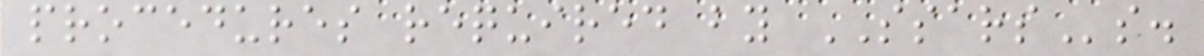procedures required by SSARSs.
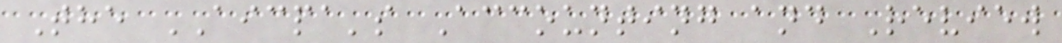The AICPA's Accounting and Review
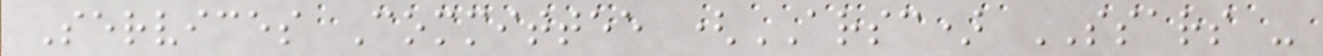Services Committee (ARSC) SSARS -
